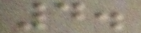4.
